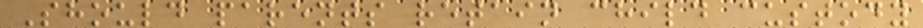Should parents retain child custody
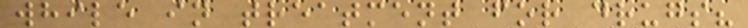while in treatment for drugs?
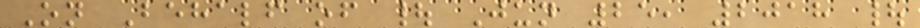On Behalf of | Jun 25, 2018 |
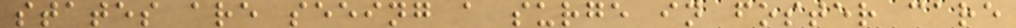states are seeing a surge in foster care
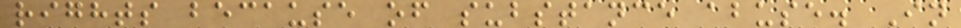rights because of substance abuse. In
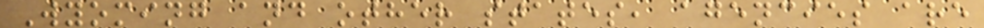Wyoming and other states, agencies are
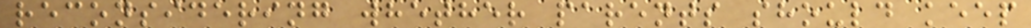reconsidering whether parents should keep
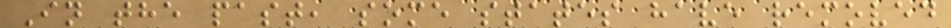In the past, some states have removed
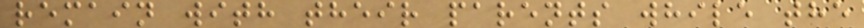remain with their parents while the
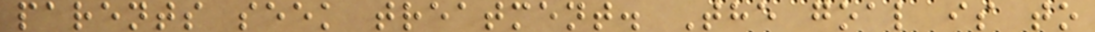parents seek treatment. The goal is to
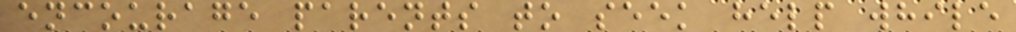encourage parents to seek help while
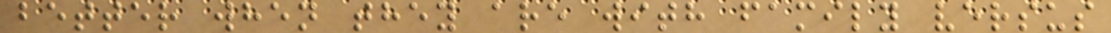better when they are with family versus
